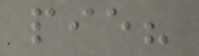pie?
